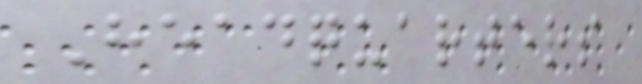Headquarters
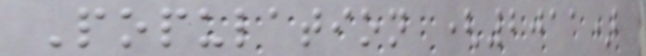Population (2011)
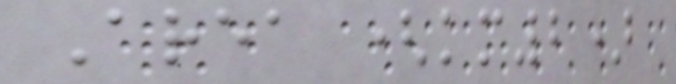Area (km2)
